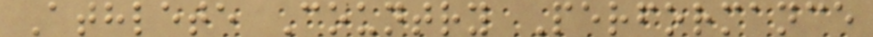Athlete Country Performance
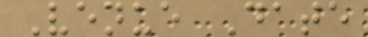Venue Date
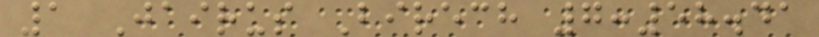1 Jairus Birech 7:58.41
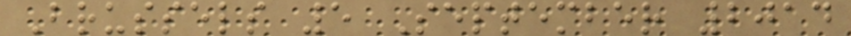Brussels 5 September 2014
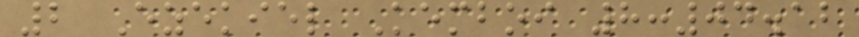2 Ezekiel Kemboi 8:04.12
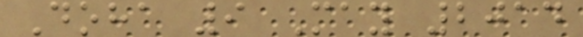Doha 9 May 2014
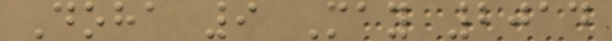Doha 9 May 2014
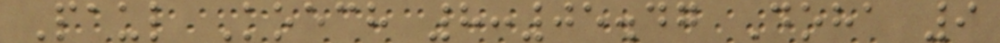Paul Koech 8:05.47 Doha 9
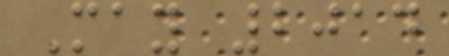May 2014
